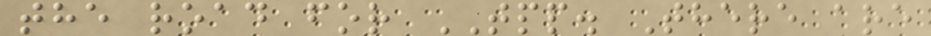the road for TPP. There are
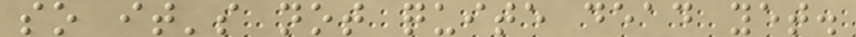so it's not quite dead yet.
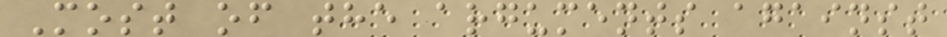Most of the arguments against
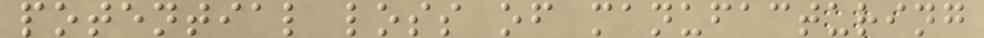potential loss of manufacturing
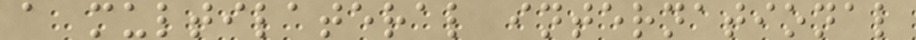a multilateral international
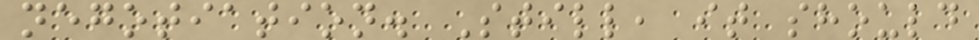negotiation. Still, it should
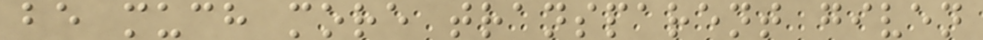be much more transparent given
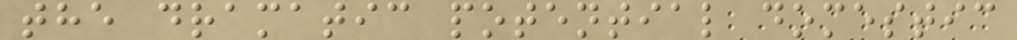the dramatic potential domestic
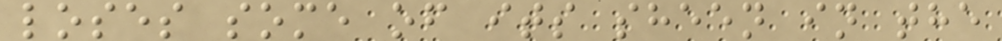loses some of its sheen in the
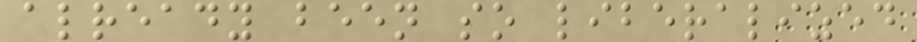already been so liberalized
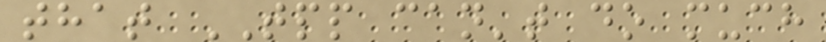that TPP can't do much
